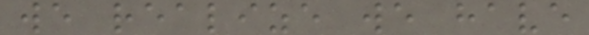we realize we have
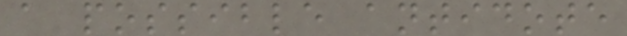a possible antidote
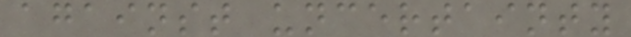against uncertainty
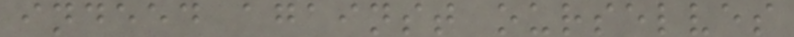indeed against ourselves
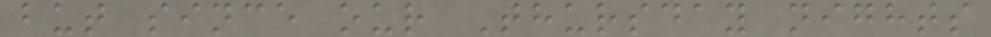but since our Thursday nights
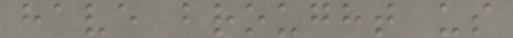have brought us
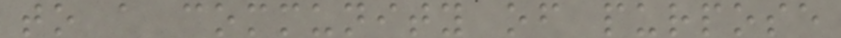to a community of purpose
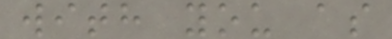with you as
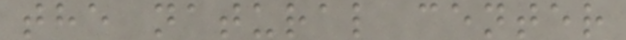the natural center
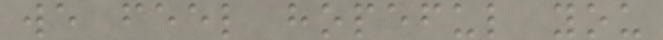we feel hopeful you
